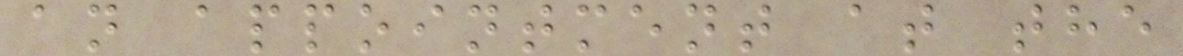an appointment at the
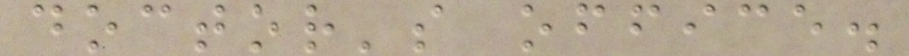doctor's office.
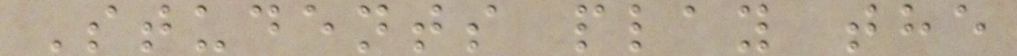Students play the
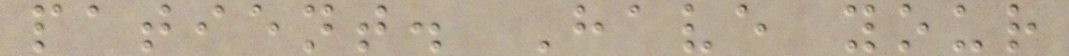patient. Have your
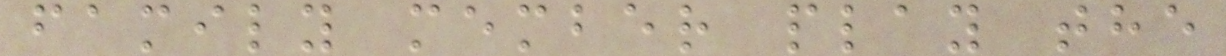family member play the
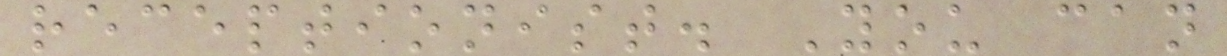receptionist. You can
